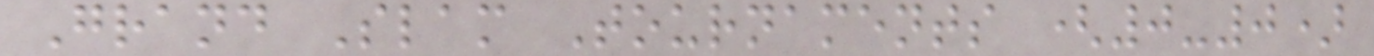Grand Slam Tournaments (0-0)
